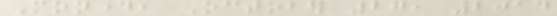Monday, October 27, 2014
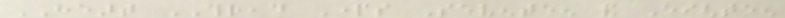HEART THREAD Parts Seventeen and Eighteen
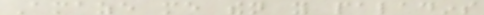Amaze me then you paladins
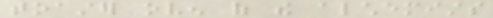toaster oven of the alchemists
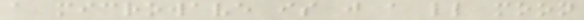a microwave is just a little moon
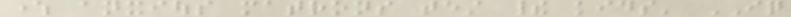where anxious matrons test their kids' IQ
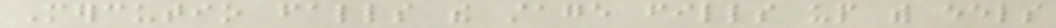Mercutio falls the stage fills up with eels
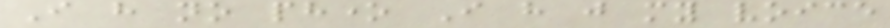I have no phone I have just my voice
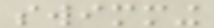swimming
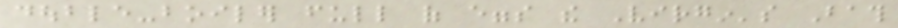double-boiler full of eggs the Virgin's Bath
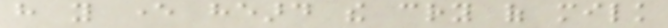have you ever heard the cry of milk
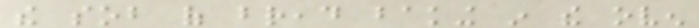the sob of bread baking in the oven
